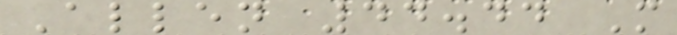Allen 44.44 M
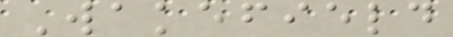Wakefield
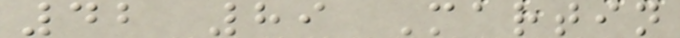42 89 Martin
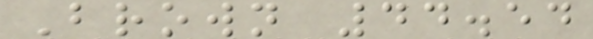Brown 44.54
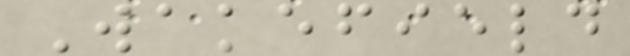Wakefield
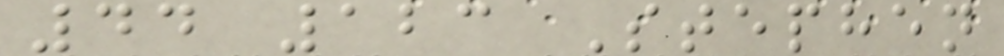44 123 Stephen
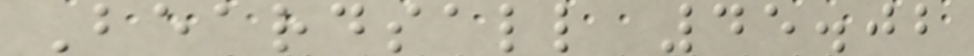Beardsall 45.02
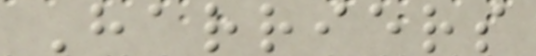Harriers
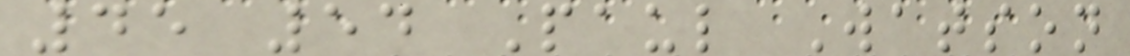45 54 Paul Watson
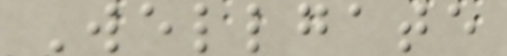Wellgate
